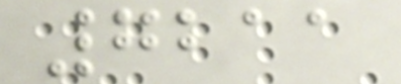7211
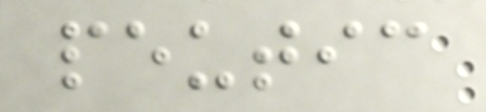peutic
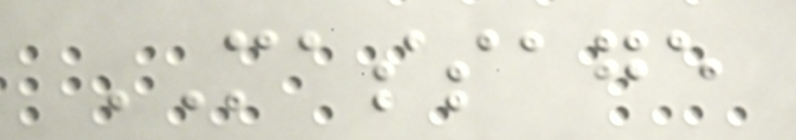MASSAGE
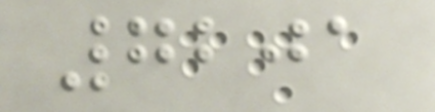7201
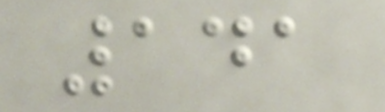141
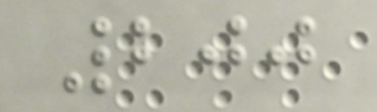200
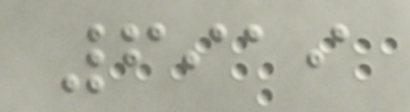6919
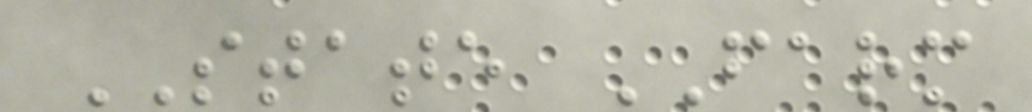STATE FARM
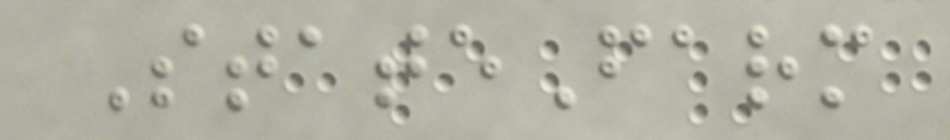StateFarm
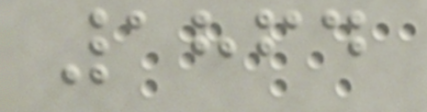1864
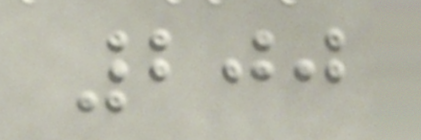200
